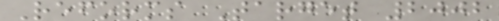Reforms Target 2002
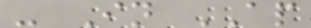- In AP
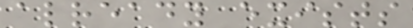already exists
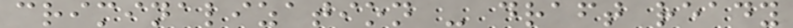criminalization - draft ready
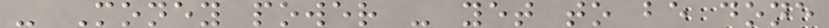- Money power - yet to be done
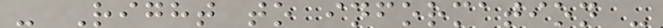- Right to information -
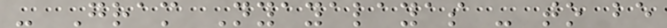- Gram Nyayalayas - to be
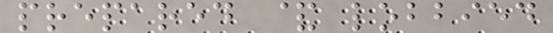prepared & lobbied
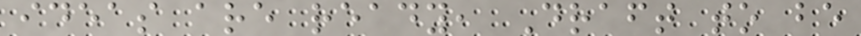ideas are ready, Draft to be
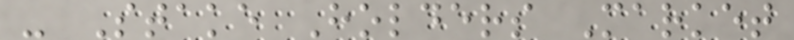- Stake Holders Market
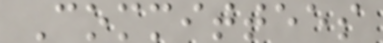Committees
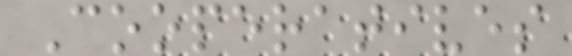Cooperatives
